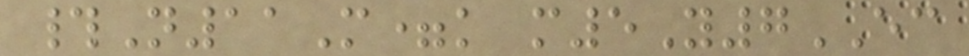#N11M=k m5Y7EC
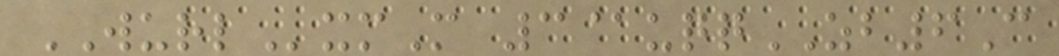WURLxmM 3@uqqZB6C
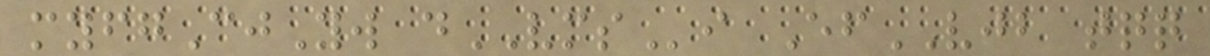myfgCjYw dVMSi EfVJB tqq
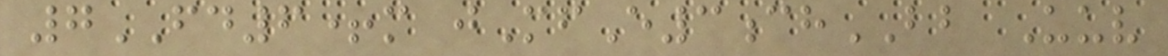7FD6+m jMfE3chBB Uuv
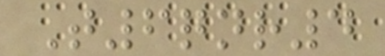T6qnr4
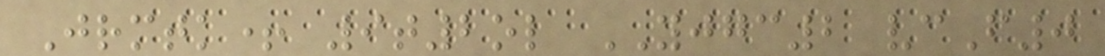Jrmtk+ 9t2ol YJGC2 vcF0
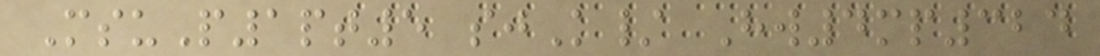MsuP1pt5 sjK/ Hw4mp324
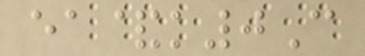ea&k0C
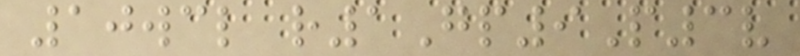10wcl r1Gp9P3v
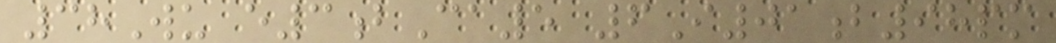38Wu e3bCa5 6I01b98pm
